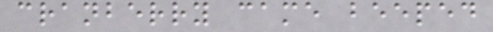cranberry came beeped
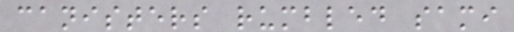canisters rumbled sami
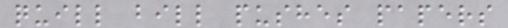quill bill pushes papers
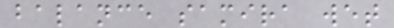balance samira wet
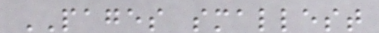PAGES smallest
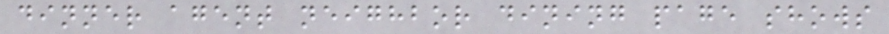dinner agent neighbor dining page shows
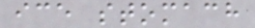ice stomach
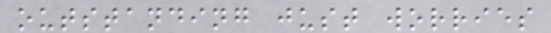outstanding just worries
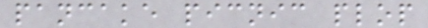pancake picnic plop
